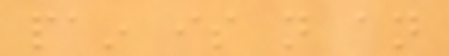pain is not an
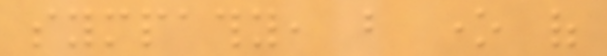sympathy, but one of
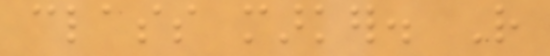class marker. Rather
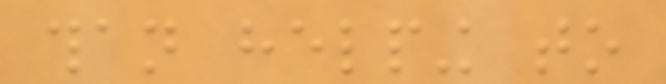than helping to
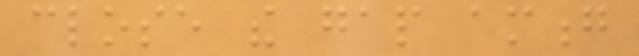close the gap among
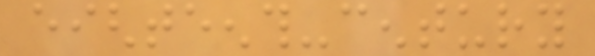eighteenth-century
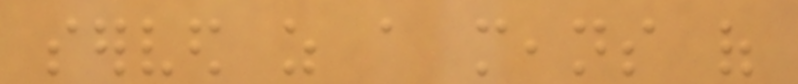served as a means of
